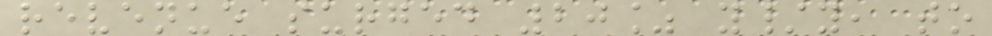revenue surged 20% y/y, to
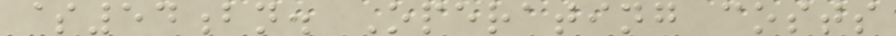$54bn. Operating costs
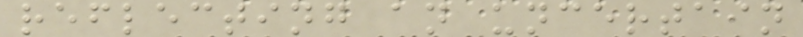reflecting an uncertain
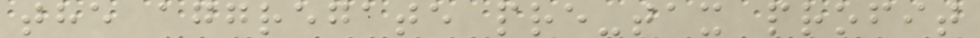the aggregate pre-tax profit
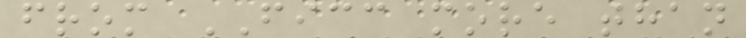from FICC more than
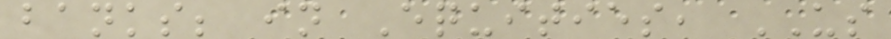banks; in Equities, US
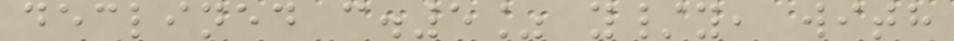declined c.5% y/y, with
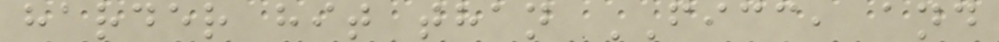harder hit than FICC, and
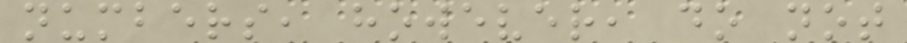numbers, however, do not
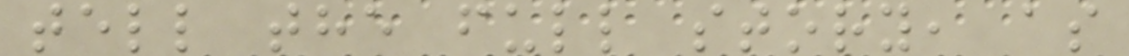tell the full story, as
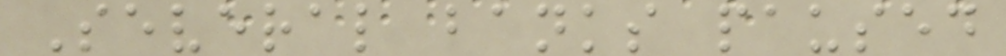Several banks paused
